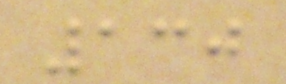130
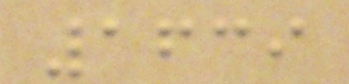1639
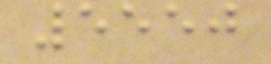5550
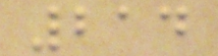214
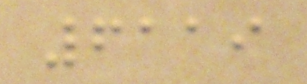6119
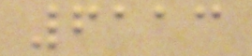6113
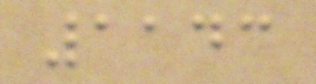1143
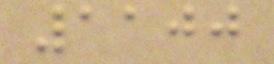1100
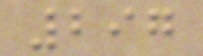297
